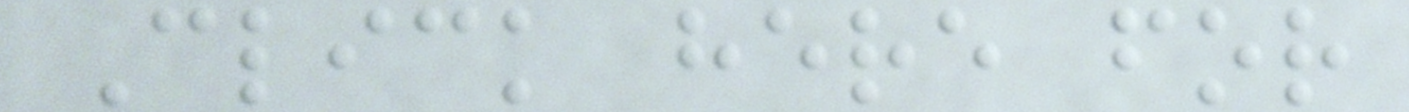Click here for
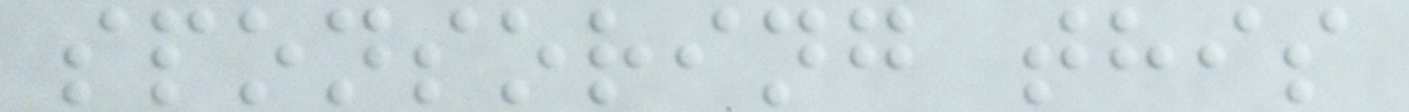sponsoring this
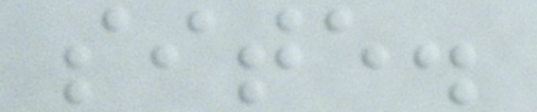site.
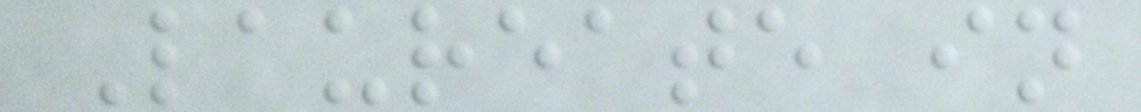Laureate in
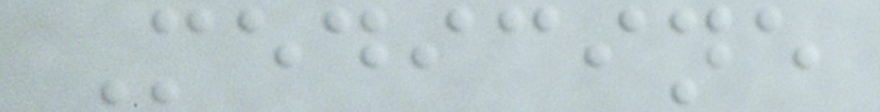Medicine
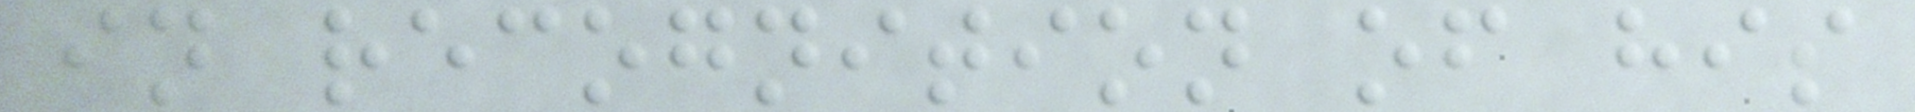in recognition of his
